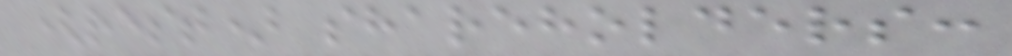(rest) shareholders:
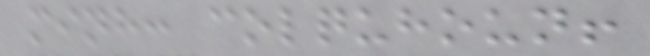minh: colquhoun!
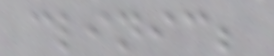clinic;
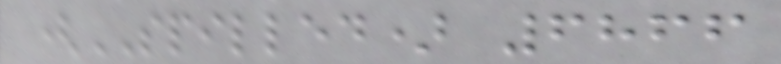(SPILLED) 6866
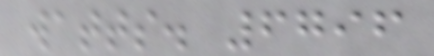watts. 6796
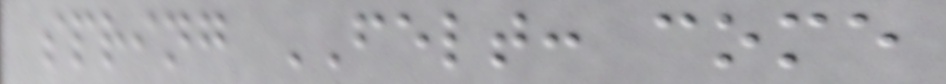spring FELT: come
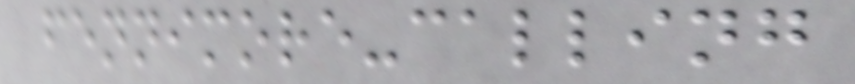fennimore-calling
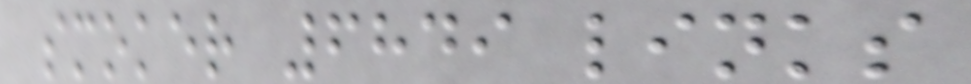smoker 6849 links
